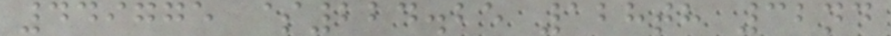449775 $224.25 128th 32nd
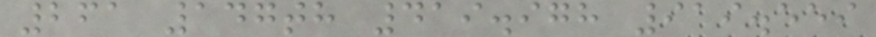261 147th 419.978 919.559
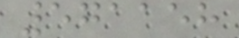571158
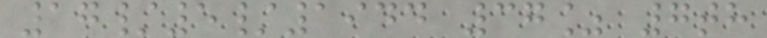17/5/1944 37% 7th
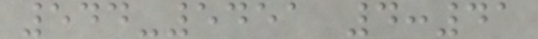544-5451 4:41
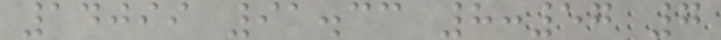14099 91.33 8:57 7
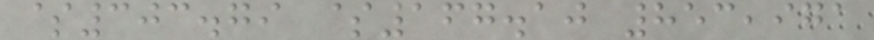$303.79 $167.10 853,971
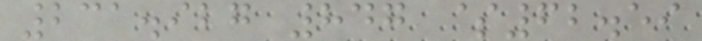231.927 847 $62.59
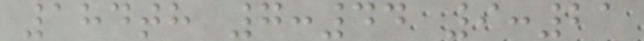184th 7:44 9:21
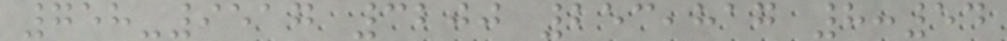758-9517 3200 253,817 8:54
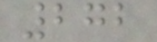272
